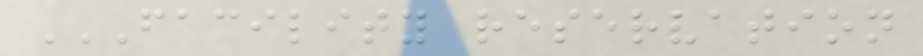FACILITY RESERVATION
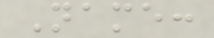Name:
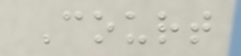Court
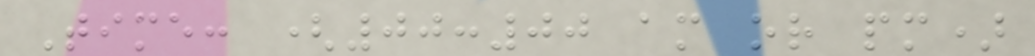Time: (00:00 am or pm)
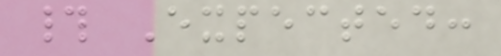# Expected:
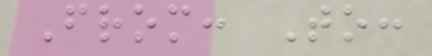From: To:
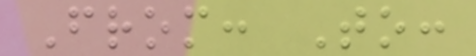From: To:
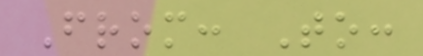From: To:
